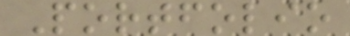Portfolio
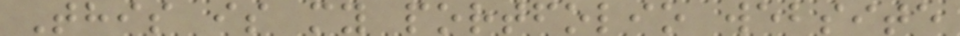This is my portfolio website
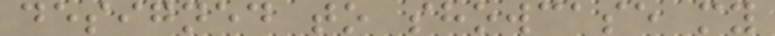designed to showcase my
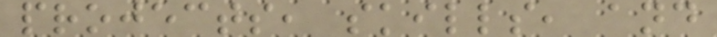projects, skills, and
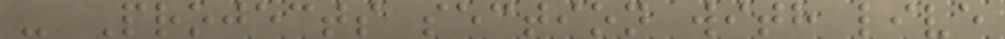- Projects section with live
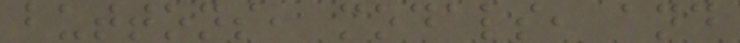buttons, modals, and
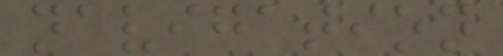navigation
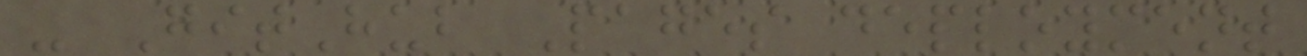- GitHub Pages deployment
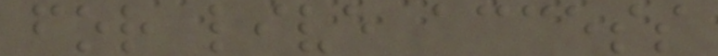for live access
